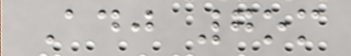Adj 7om
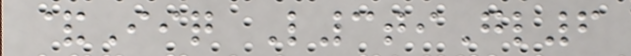&Iiq L3tiGl6
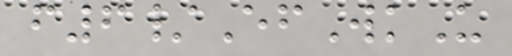f6/EfWkU
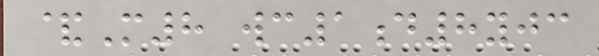&M8 wc1d8yjc
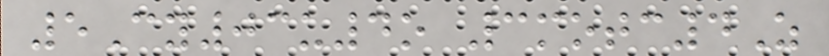5Cy03u4o 3motc4Z
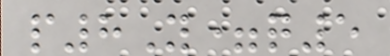p8Y=q5
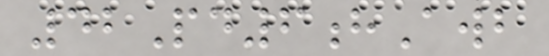42Pd6hAwb
